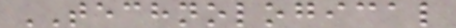TECHNOLOGICAL
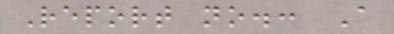Report no.: A
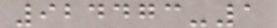924473-1
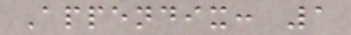Appendix: 1
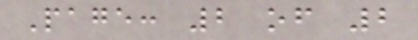Page: 2 of 2
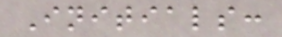Initials:
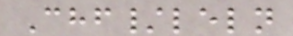Chf/leln
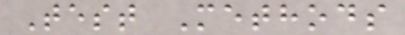Test Methods
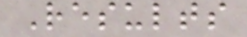Results
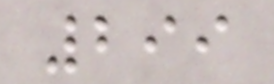299
